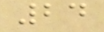24
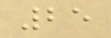25
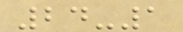24-1
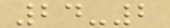24-2
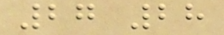27 28
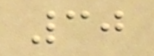30
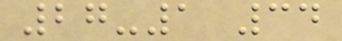27-1 34
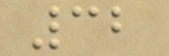32
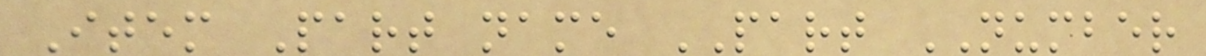Item Part name PART NUMBER
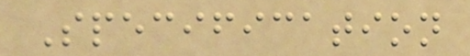Specification
